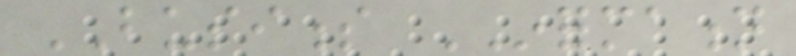BUSINESS INFORMATION
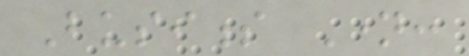Business Name:
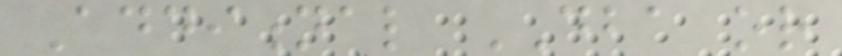Additional DBA or
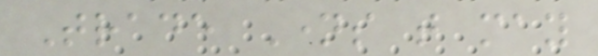Trade Names that may
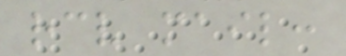receive mail:
